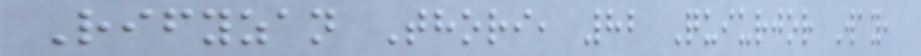Rifyzan Thori, 82 Quiurjor Way,
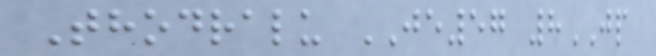Thodralu JE57 8JP
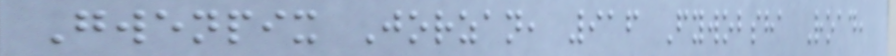Gwenpix Jorzan, 916 Fywobsha Road,
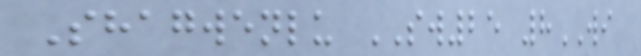Shagwenlu SW25 8WI
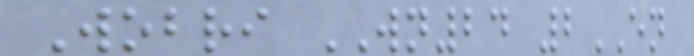Wobri WN24 2EN
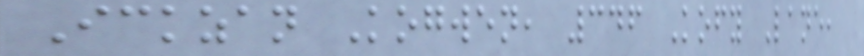Ickzan Kogwen, 346 Kofy Lane,
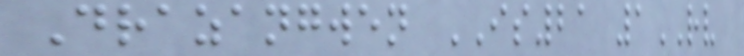Drazangwen IS21 1RV
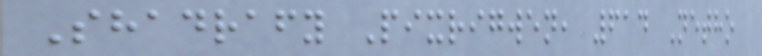Shadrafy Pixrigwen, 614 Netho
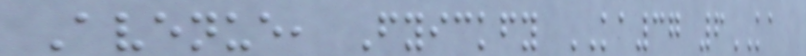Avenue, Fyickfy KA37 6KA
